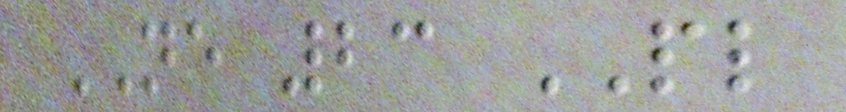NE 23 PL
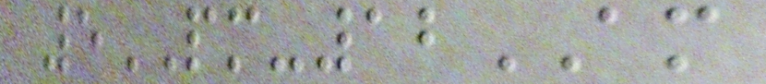5PM-12AM
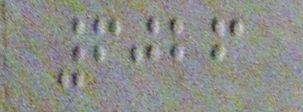6026
